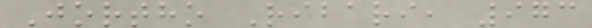Jortho Ribari, 973
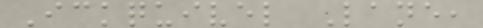Ickquivel Lane,
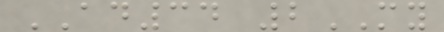AD34 2MY
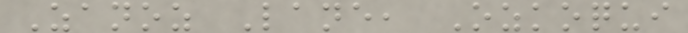Zanoz Lane, Ozkoqui
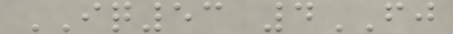IQ53 4FJ
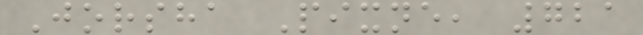Jorsha Pixne, 721
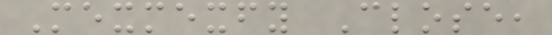Mexmexfy Close,
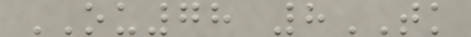OU78 8TK
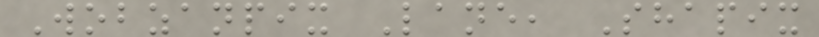Wobzanpix Lane, Shapix
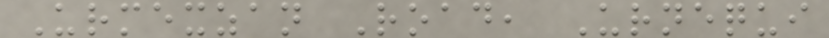Urmexzan Road, Urnequi
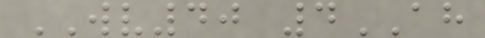WV40 4AH
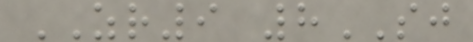ZR9 8SJ
